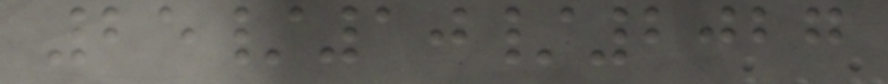25/10/2027
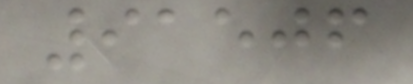91506
